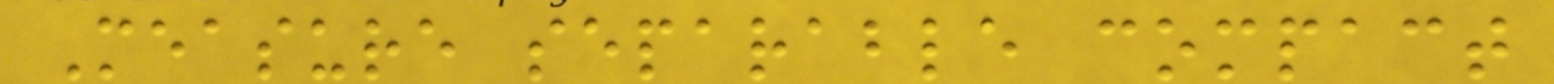Measure separable compact
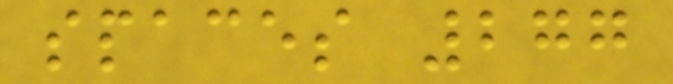spaces 277
